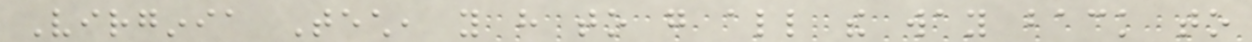Virginia Tech, you have to go all the way back to
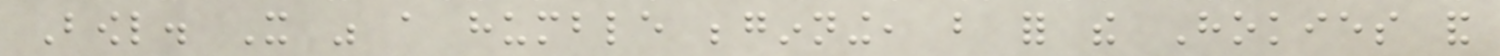Bowl. It was a humble beginning, but for the Hokies and
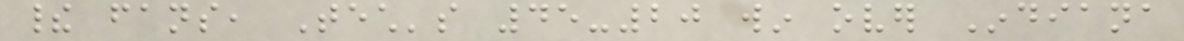their fans, Tech's 45-20 win over Indiana
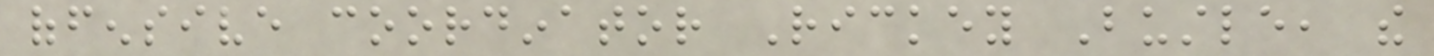offensive coordinator Rickey Bustle, the
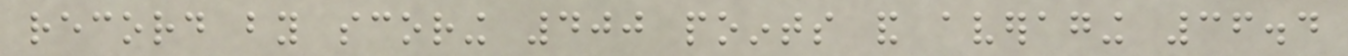record by scoring 400 points and averaging 36.4
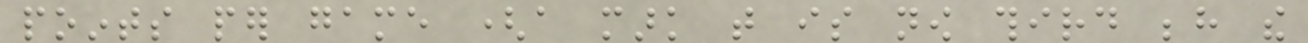points per game (a mark that is now third behind the
